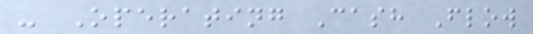- Operating Cash Flow
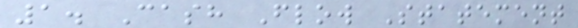1. Cash Flow Statement
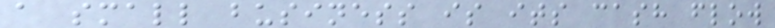a small business is its cash flow
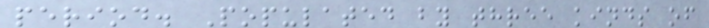period. Populated by three kinds of
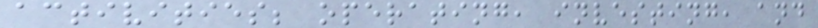activities; operating, investing, and
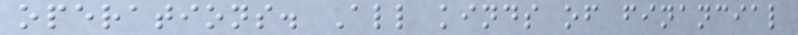operations. All kinds of financial
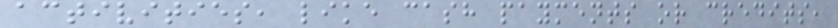activities, like cash payments or credits,
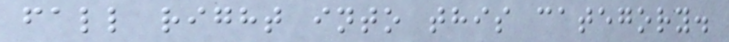fall right into this category.
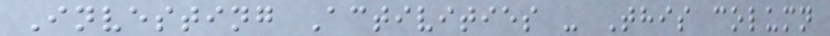Investing Activities - This column
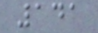141
